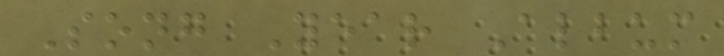Song Year Album
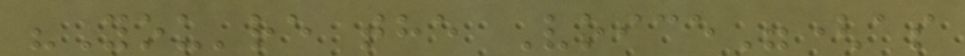"You're the Voice"(as
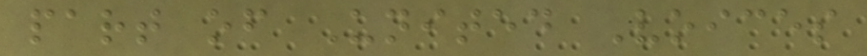part of United Voices
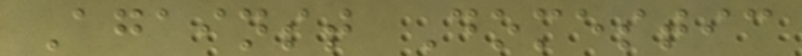Against Domestic
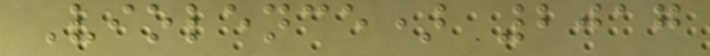Violence) 2017
